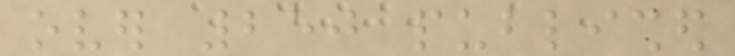over 250 published
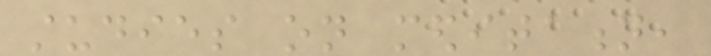studies on meditation,
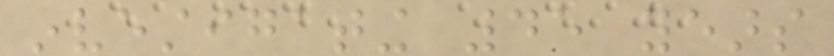investigating 45 years
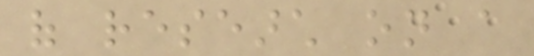of research on a
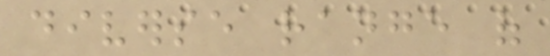diverse range of
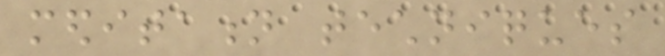meditation techniques
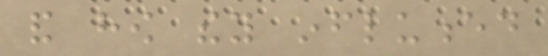and how they influenced
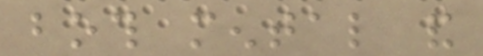both mental and
